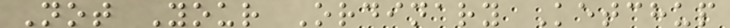Not Your Ordinary Ketchup
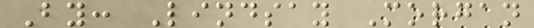By: Lindsay Morgan
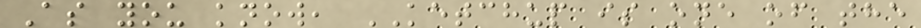As you know, KETCHUP is one of the
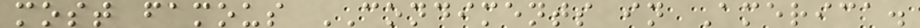most famous CONDIMENTS in America.
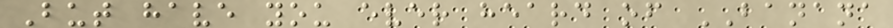But have you ever heard of BANANA
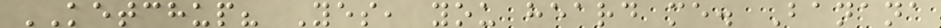KETCHUP? Yes, you heard me. Banana
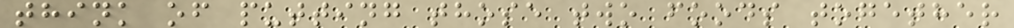think of putting those two foods together
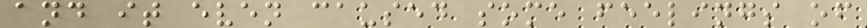and it even caused some feelings of
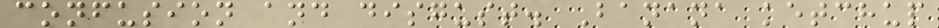confusion and disgust. Banana ketchup
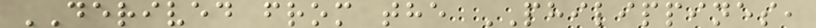DERIVED from the PHILIPPINES,
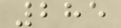285
